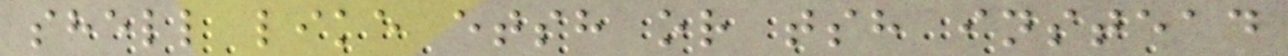shell like etsh or tsh instead
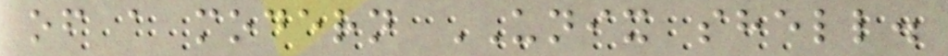of a modern UNIX shell.
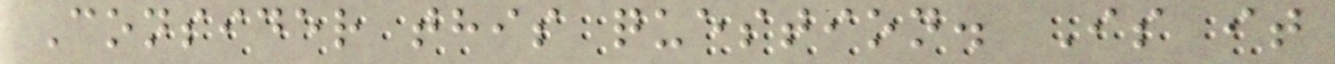Consider this question. Is it
